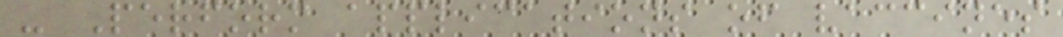- Perform applications of vaccines
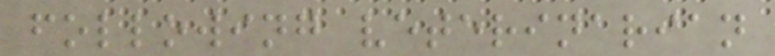following veterinarian
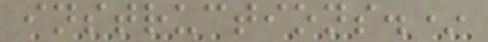instructions.*
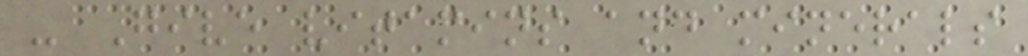- Give vitamins and minerals
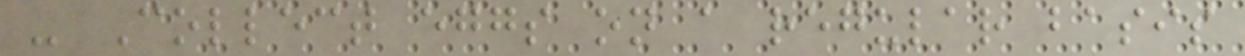- Collect eggs on a regular basis
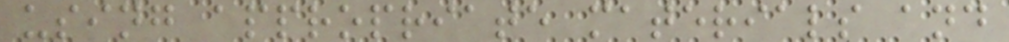using appropriate materials and
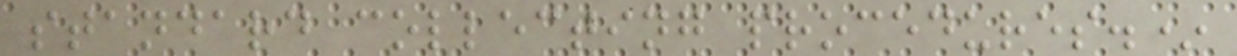standard collecting procedures.*
